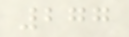277
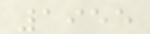1955
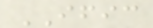IFIC
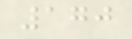170
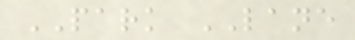PARK LANE
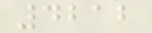4212
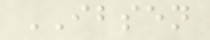IBSEN
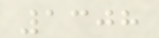1308
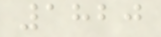1820
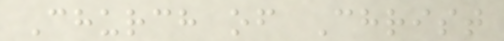Church of Christ
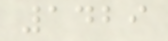1429
